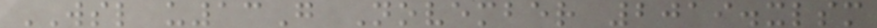WSL u13G November 2019.xlsm
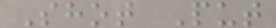Shot Put
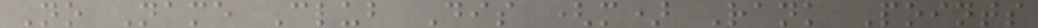No Name Club Dis (m) Rank Points
